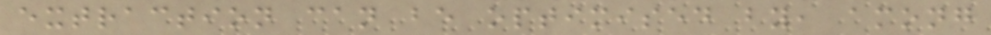extraction can be optimised by, among
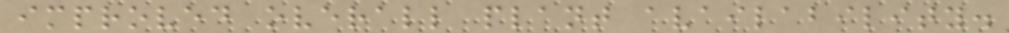improved overall plant availability.
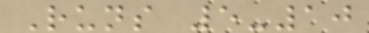Runs 5-10
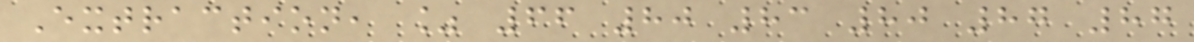Extraction, % 66 80 83 80 87 87
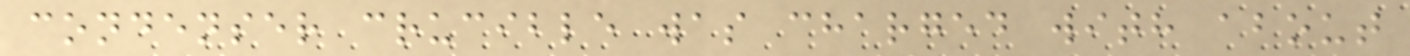condenser crucible was charged with about
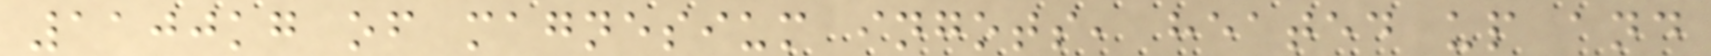1100kg of magnesium ingots, heated up and
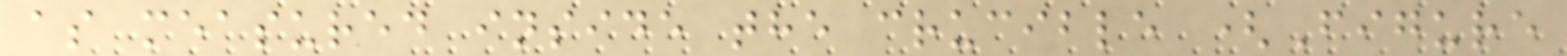as measured inside the crucible (Figure
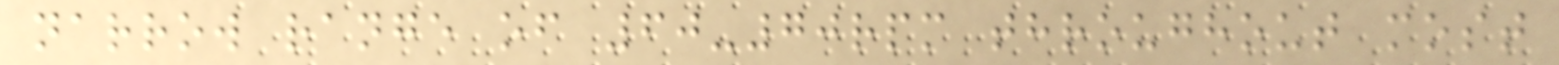narrow range of 60-70rpm throughout most
